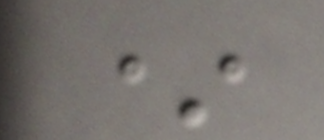*
